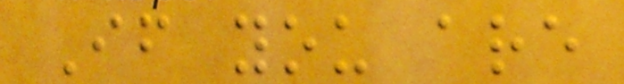If you are
